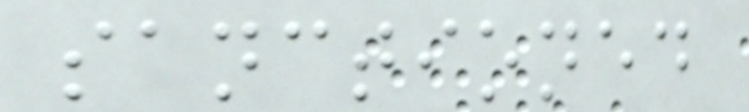sanctioned
